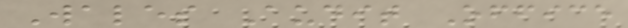Wales Audit Office
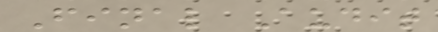Final Audit
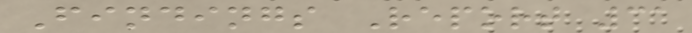Findings Report 31
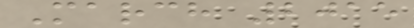March 2015
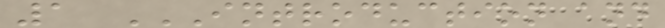1 INTRODUCTION AND
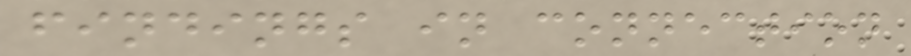findings in connection
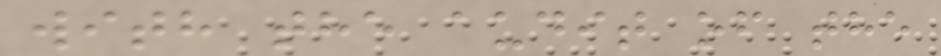with the audit of the
